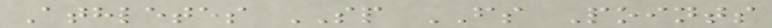Athletes SP FS Points
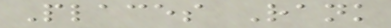Places Rank
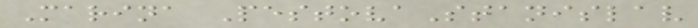Marina PestovaStanislav
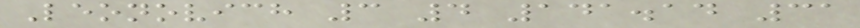Leonovich 3 4 141.14 31
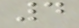4
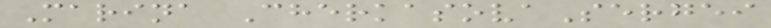Marina CherkasovaSergei
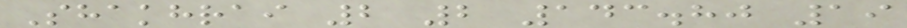Shakhrai 2 2 143.80 19
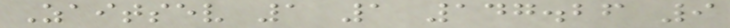Zaitsev 1 1 147.26 9
